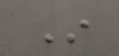In
